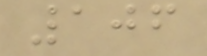106
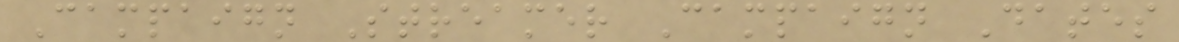Campaign Streamer Campaign Dates
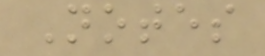Notes
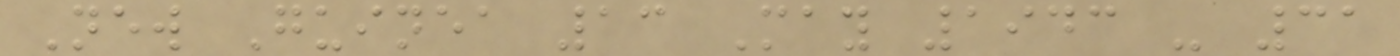New Guinea 13 May 1943 - 31
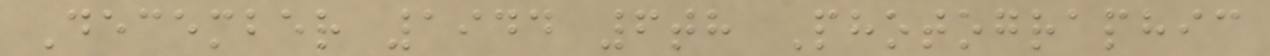December 1944 6th Photographic
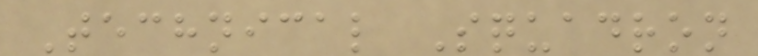Technical Squadron
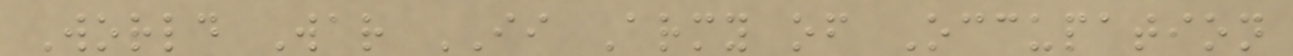World War II Army of Occupation
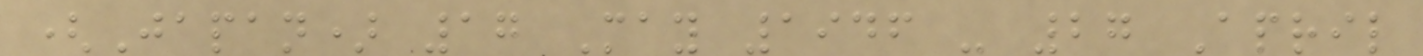(Japan) 17 May 1946 - 27 April
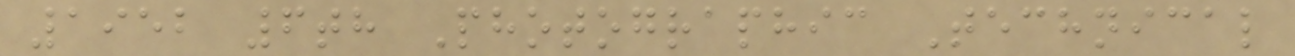1952 6th Photographic Technical
